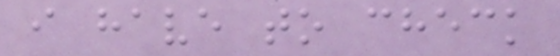i have to check
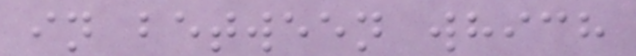in between which
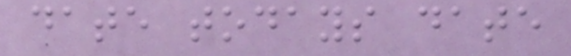date todays date
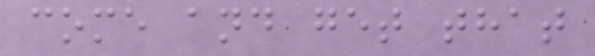come and get that
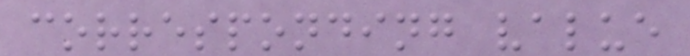corresponding value
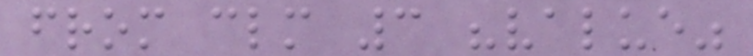from clm 3 "value"
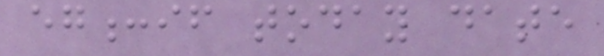eg:if today date
